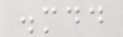.mdd
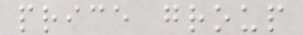price group
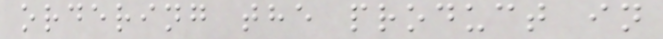ordering the product in
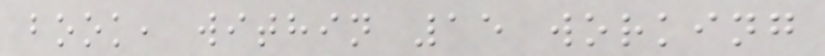book, within 15 working
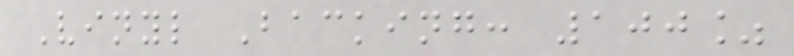Vinyl Backing: 100%
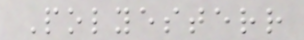Polyesterr
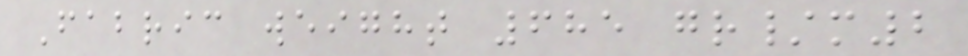Fabric weight 685 gr/m2
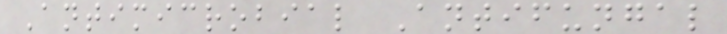Antimicrobial Antifungal
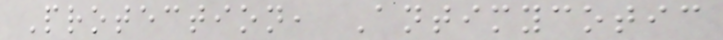Protection, Antimycotic
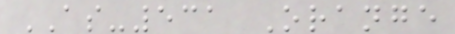AS-531 Orange
